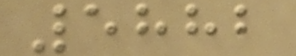5882
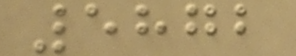5872
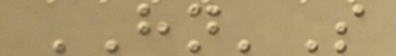HN'S
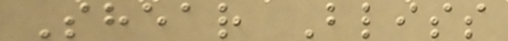Shear Bliss
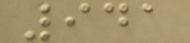941
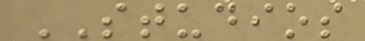STUDIOS
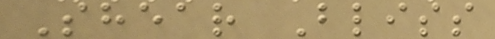Shear Bliss
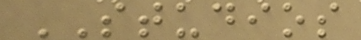STUDIOS
